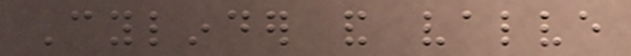Cylinder and valve
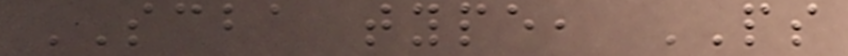SCBA type, PS
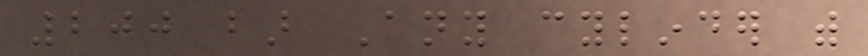200 bar Any cylinder with
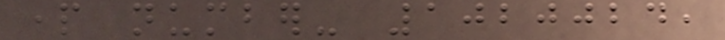part number- 1020024,
